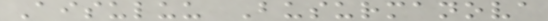Aisuluu Busurmanova
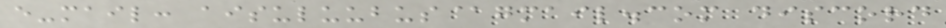e-mail: aisuluubus@gmail.com discord
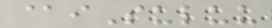@iSuluu
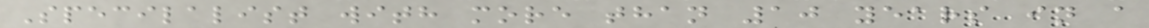Specilalist with more than 10 years in a
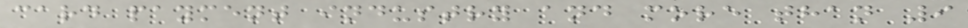card payment industry and more than 9
